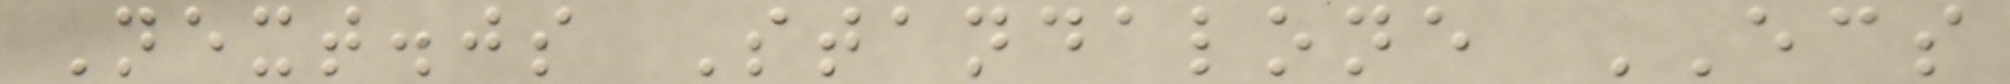Next.js Standalone ECS
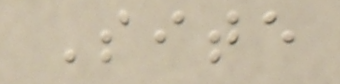Site
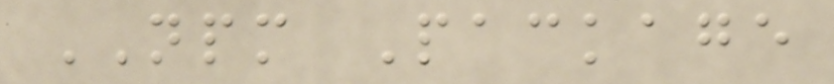NPM Package
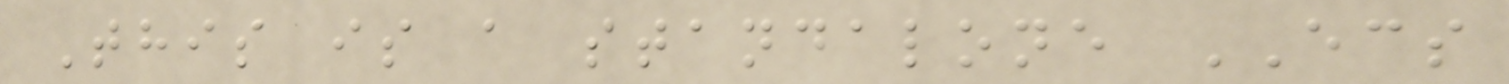This is a standalone ECS
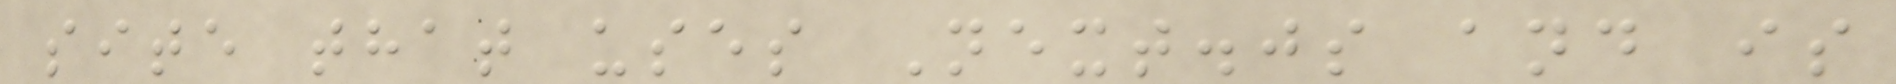site that uses Next.js and is
